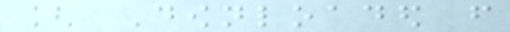[ Downloaded from
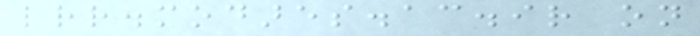lrr.modares.ac.ir on
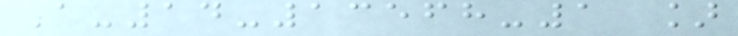A-14-13568-1 ]
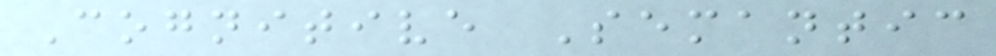Cognitive Semantic
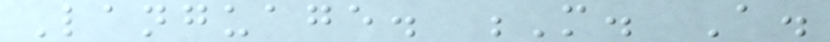Language. M. A.
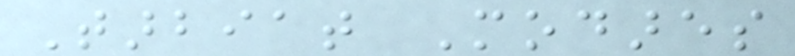Tarbiat Modares
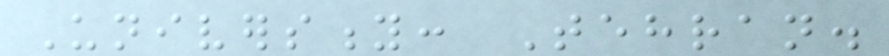University: Tehran.
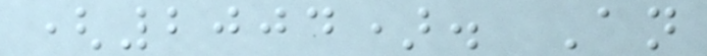(2004). An
